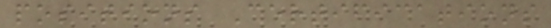positions Certifications
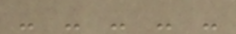- - - - -
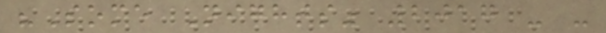"Some Nights" 2017 - -
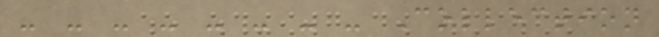- - - - - - - - Collection
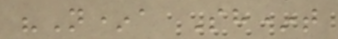"N*a Sh*t
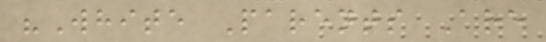"White Parents Are
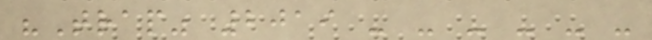"Trap" 2019 - - - - - -
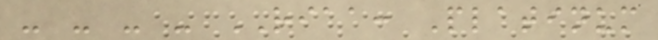- - - - RIAA: Platinum
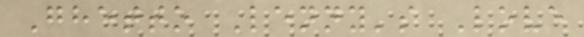Ghetto Lenny's Love
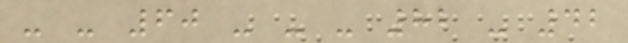- - 60 - - - 82 - 42
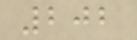202
